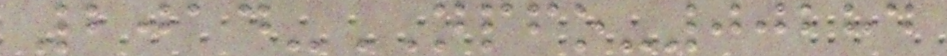2014-NPFO-00284
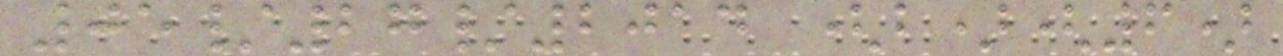05/27/2014 (b)(6)
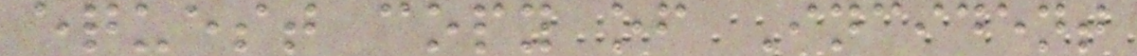equest copy of Incident
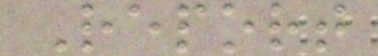Report
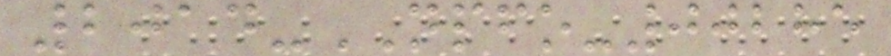2014-NPFO-00285
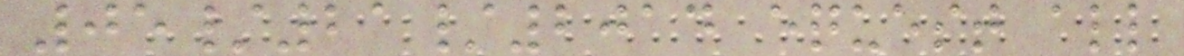05/21/2014 equest all
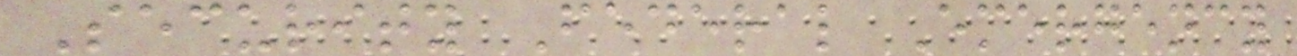Security Federal Emergency
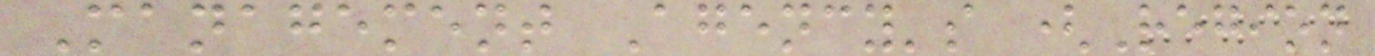Management Agency's (Region
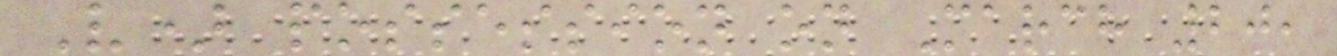V) possession on March 20,
